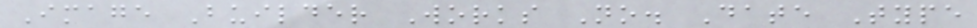Image Builder Works No. Date Type
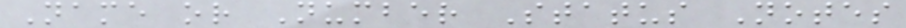Name or Number Status Notes
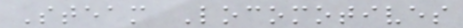Steam Locomotives
